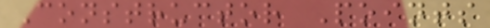Constructor Points
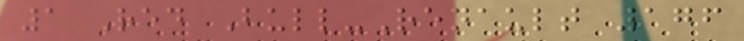1 Red Bull-Renault 176
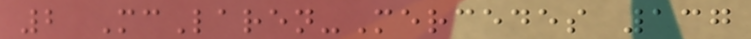2 McLaren-Mercedes 137
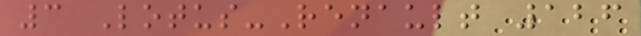3 Lotus-Renault 126
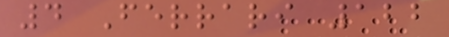4 Ferrari 122
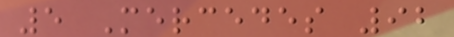5 Mercedes 92
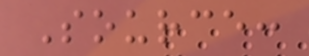Source:
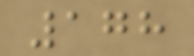178
